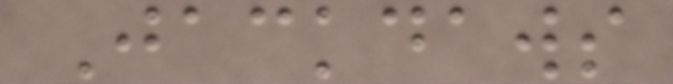Jackdaws
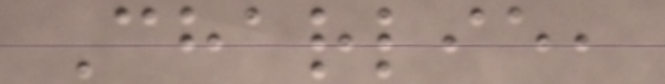Charlie,
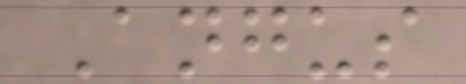Angus
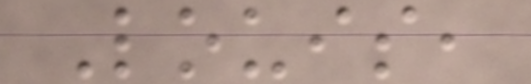Louis,
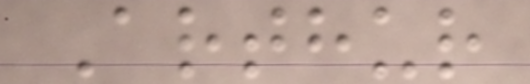Arthur
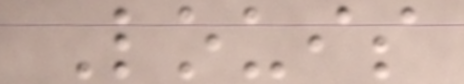Louis
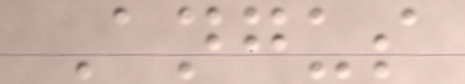Angus
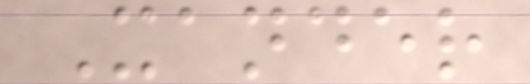Xander
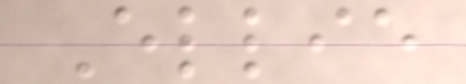Ellie
